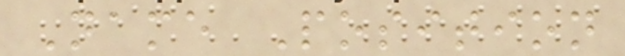Name Position
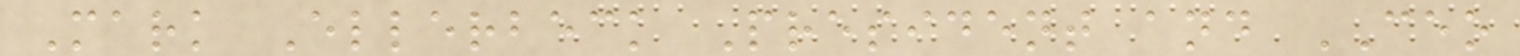Mark Ellerbeck President and CEO
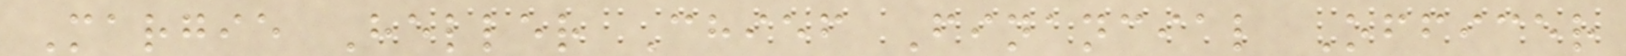Margie Heller Chief Financial Officer
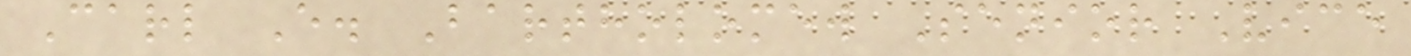Carl E. Bartholomew Senior Vice
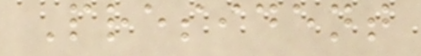President
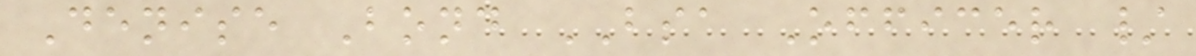Denise Bond BSA Officer /
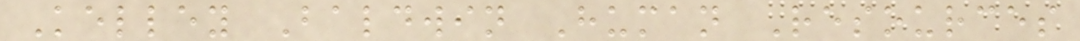Kelley Baldwin Human Resources
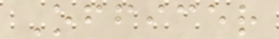Officer
